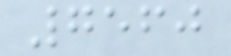7560
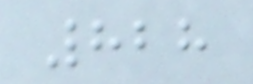828
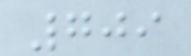709
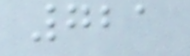721
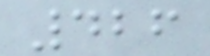426
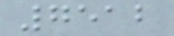7512
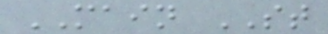MAIN ST
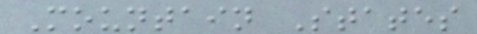Mountain States
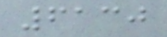6130
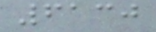6130
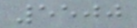5500
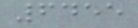6455
